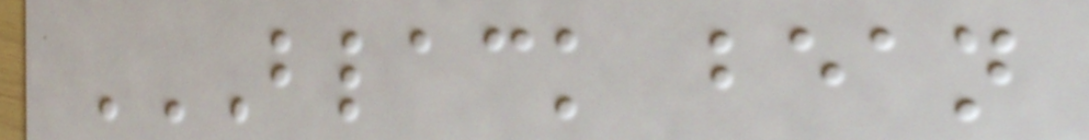BLACK BEAN
